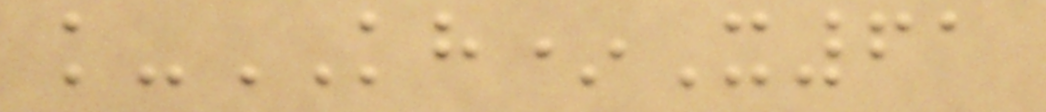k-KH*X61
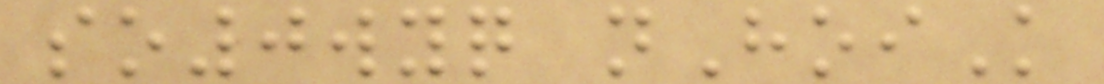so0wyq nHoiK
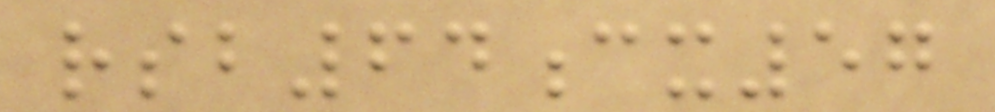rsb64cx57
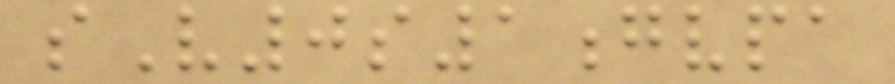sV0s1gvpa
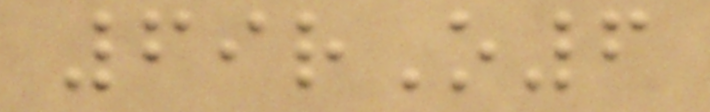69rO6
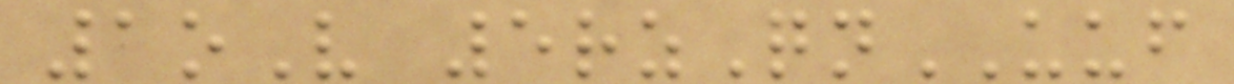1oV 5rzQnUUF
